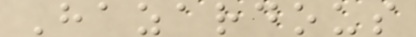Hazardous
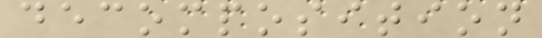decomposition
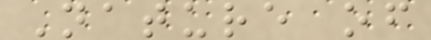Nature of
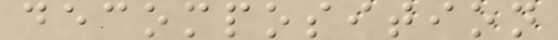decomposition
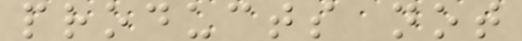products not
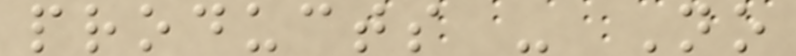products - No
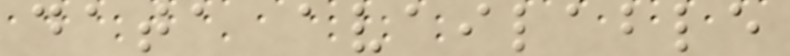data available
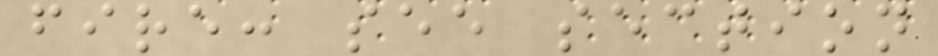fire: see section
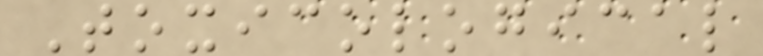Toxicological
